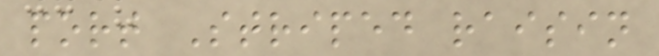port Striped raisin
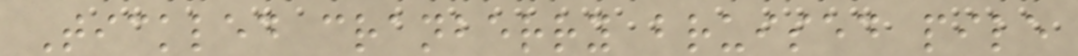Tickled cranberry bruised pile
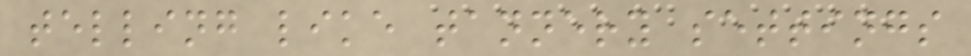telling like tannery settings
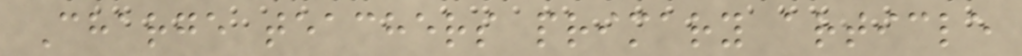Charge teachers primary article
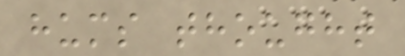hums thought
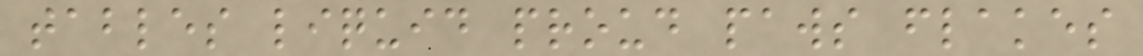tables liquid proud paws flakes
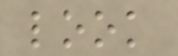look
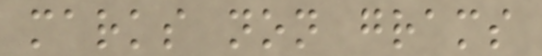marks non grams
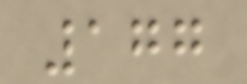177
